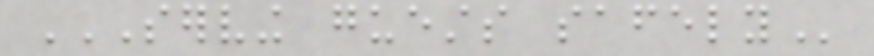SERVING GUESTS SAFELY
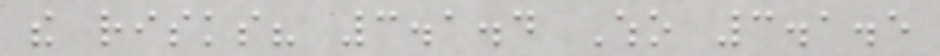the risks? 3.1.4 Who 3.1.5
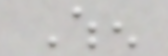When
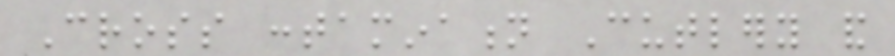Cross contamination Cutlery and
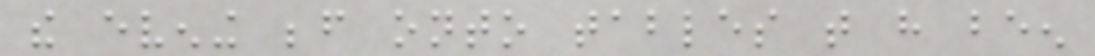the evening before onto tables that have been
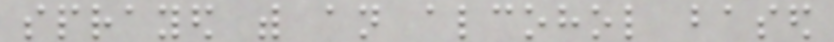sprayed with an alcohol based
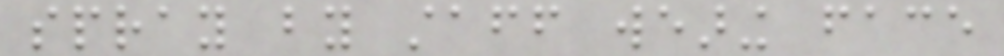spray by staff wearing face
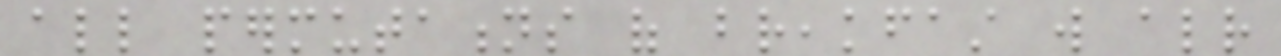all permutations of breakfast will already
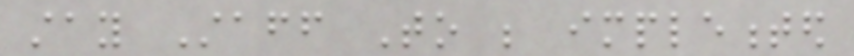stay Staff To be implemented
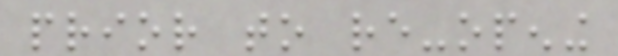prior to re-opening
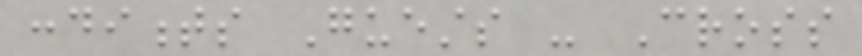condiments Guests - Cross
